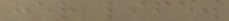her life.
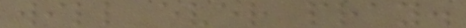will ever pray.
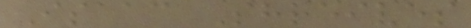Isaac Shreives
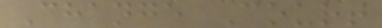Change Court
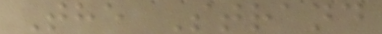The Strand
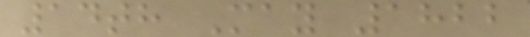14th May 1822
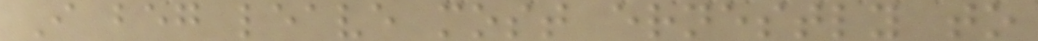I beg leave most ernestly to
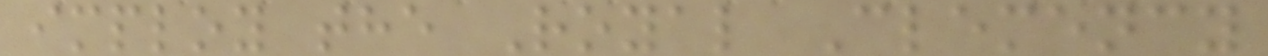imploy the Royal Clemency
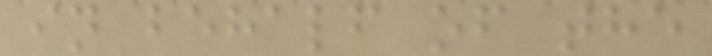in behalf of the
